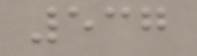537
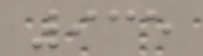935
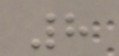8
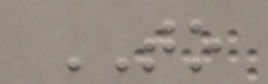TO
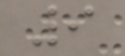9
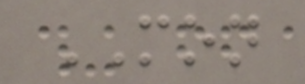MON
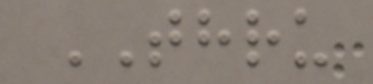THRU
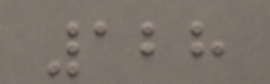128
